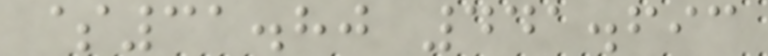$31.80 441.693
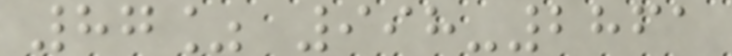87% 998-2861
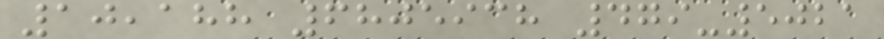10,188 6805938 479-5021
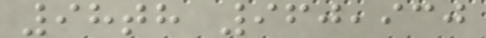98th 960,930
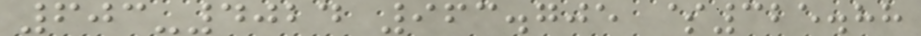603-4024 963.705 $325.88
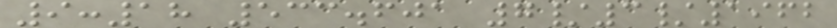9:18 533.601 7/3/1962
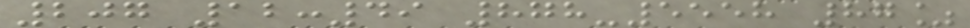207 12:49 878-5558 87%
